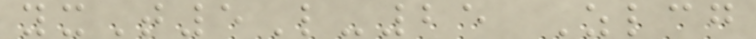yxT5L-25 Zlcg
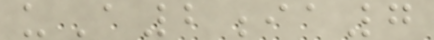uA2ia7
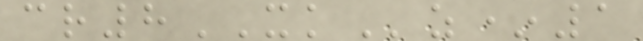cr8XKz*1
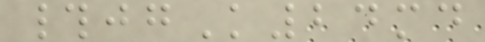#jgK24md
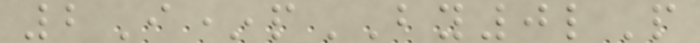2I*pBY0lP
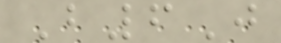B6J
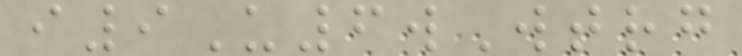i9U6wWtrg
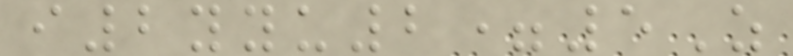i2yyu2=5Z
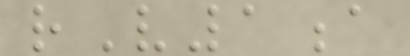rV1a
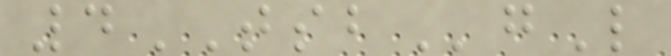4TSBgL
